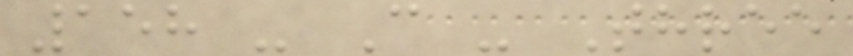158 - C - Three
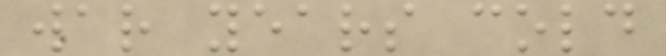war years cold
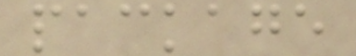package
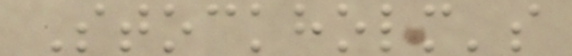Stockholm's
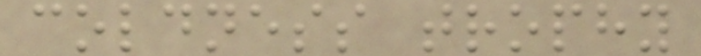coldness trophy
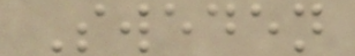Sweden
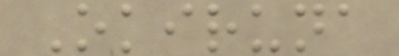Okiruna
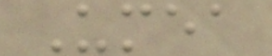Umea
